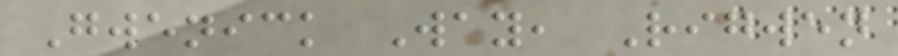Gwenick Way, Rigwen
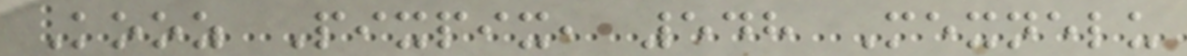Kooz Pixpix, 548 Mexnelu
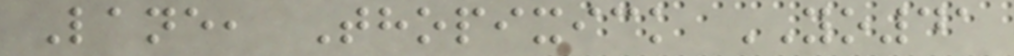Lane, Thopixick YO41
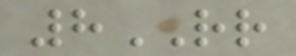8RR
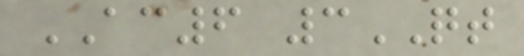AC6 3QT
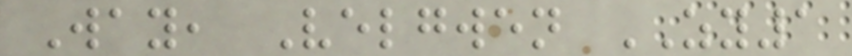Way, Velgwen ZY1
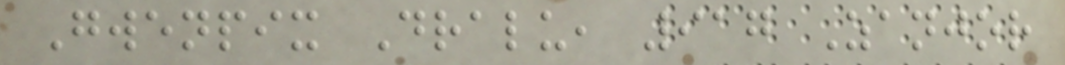Gwenpix Dralu, 917 Zanjor
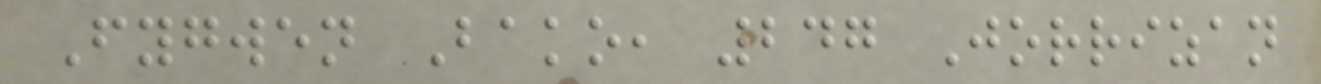Fygwen Bako, 247 Jorrizan
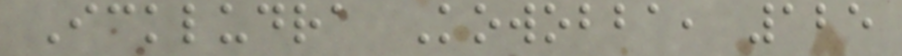Ickludra Kowobba, 125
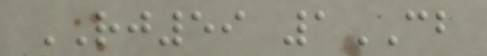RJ59 1CB
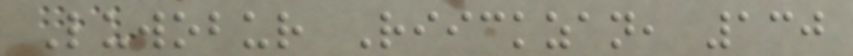Luwobur Riickzan, 130
